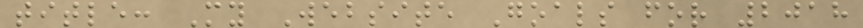title: My Website Goals for 2018
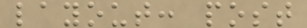layout: post
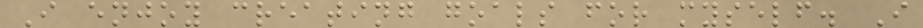I enjoy creating goals for myself. I
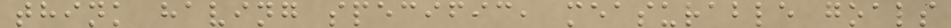think having specific, measurable goals
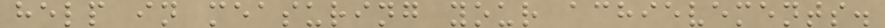help in measuring your achievements.
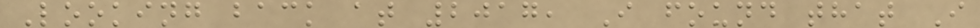Looking back at 2017, I found that I
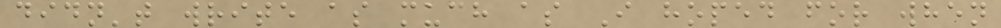didn't write as much as I hoped for when
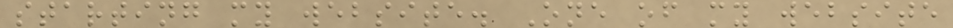starting my website. One of my website
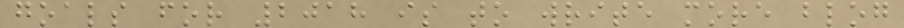goals for 2018 is to write more blog
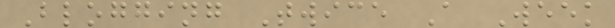Blogging Twice A Week
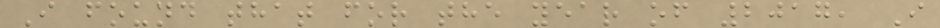I found that for the year of 2017, I
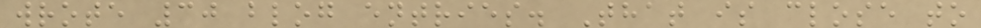wrote 30 blog entries. That is close to
